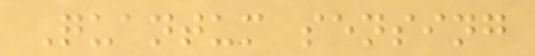Quantum sensing
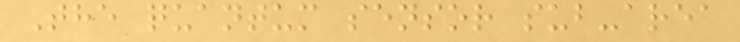The quantum sensor sub-area
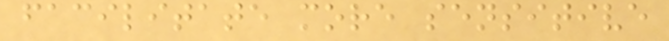facilitate more sensitive
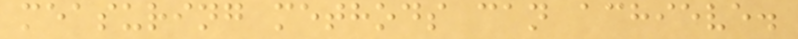measuring methods can achieve.
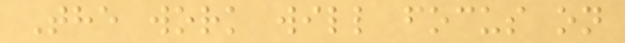The work will focus on
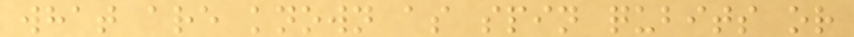what are known as spin qubits or
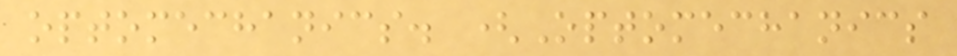optomechanics. (Optomechanics
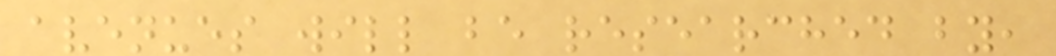avenues will be researched by,
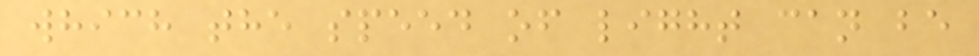which the speed of light can be
